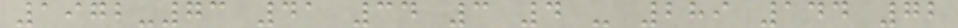1972-73 41 34 3 4 - 289 144 72
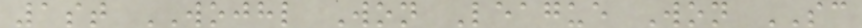1st WOJHL Won League Won SC
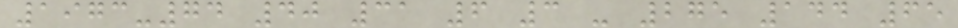1973-74 40 31 6 3 - 275 144 65
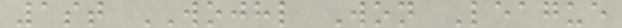1st WOJHL Won League
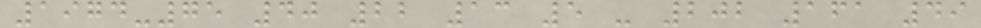1974-75 40 22 13 5 - 202 161 49
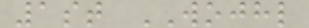1st WOJHL
